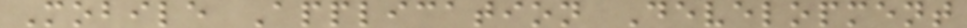Mobile Application Development
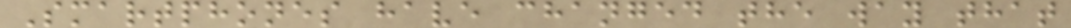Smartphones have changed the way that
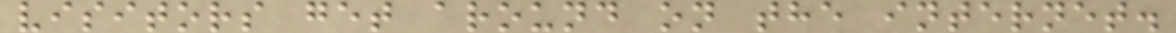visitors get around on the internet.
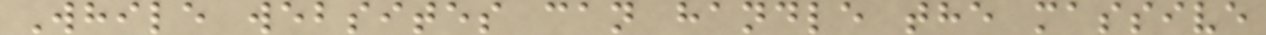While websites can handle the massive
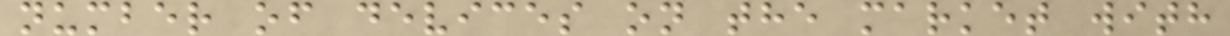number of devices on the market with
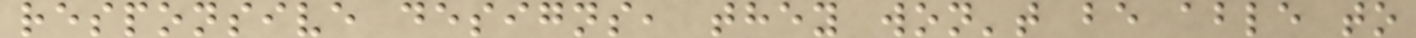responsive designs, they won't be able to
